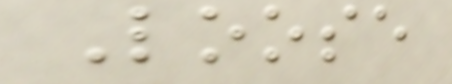Loose
